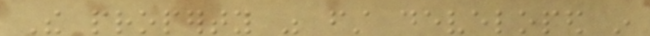The property was first developed in
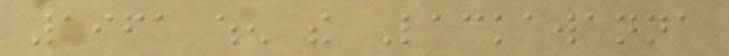1961 when the Lackawanna
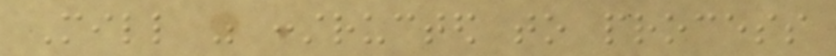Mill was constructed to process
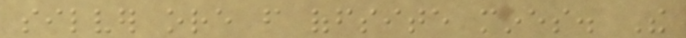silver ore from offsite mines. The
